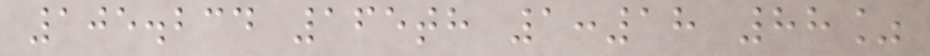105.234 165th 1:18 88%
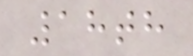18th
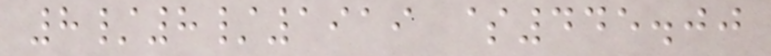8/8/1919 $445.00
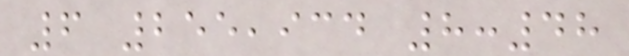6 255,934 8:48
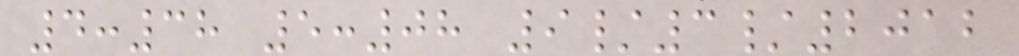4:38 5:08 9/3/2012
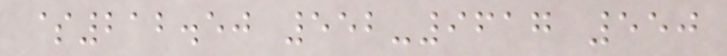$212.50 552-9617 550
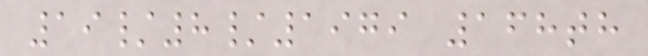19/8/1979 168th
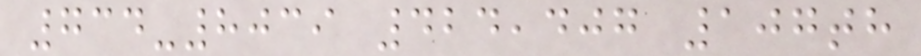734-8039 424,407 107th
